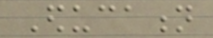Education
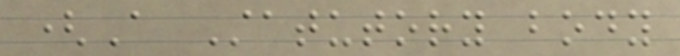(A Statutory body
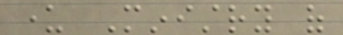under Ministry of
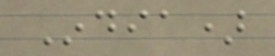India)
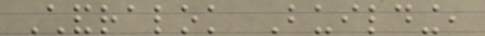Chandralok Building,
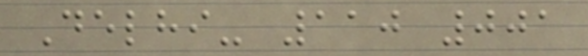Delhi- 110 001
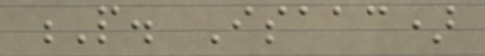P. Isaac)
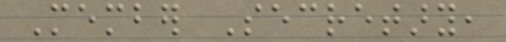Member Secretary,
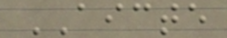AICTE
